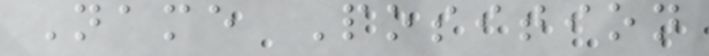Name Position
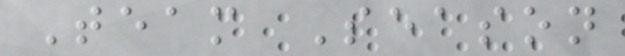Team Season
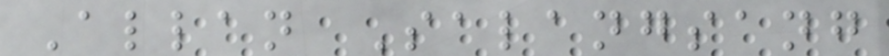Allan Salangsang
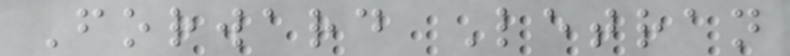Forward Letran
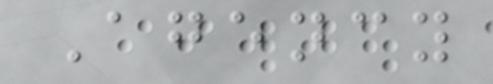Agency
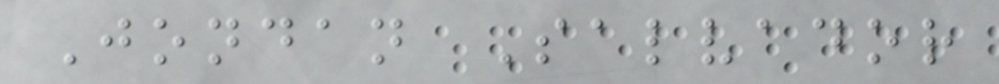Jondan Salvador
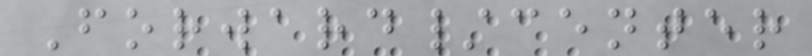Forward/center
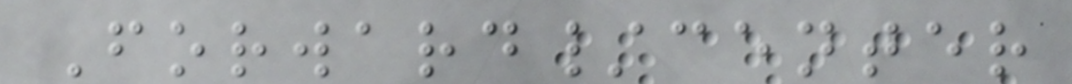Forward/center
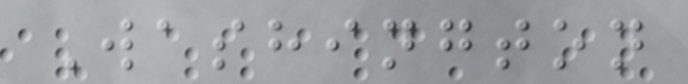Washington
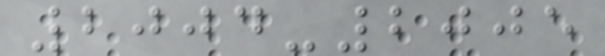2004-2005
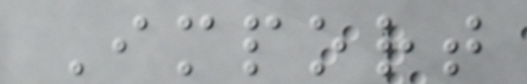Import
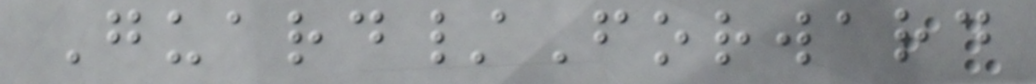Guard/Forward
